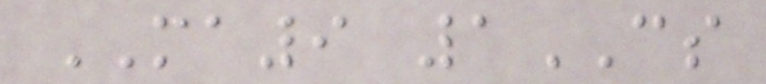MA9 1CS
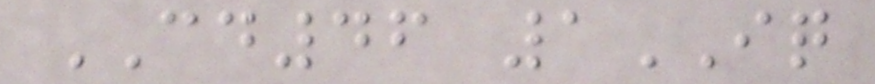CD46 1IQ
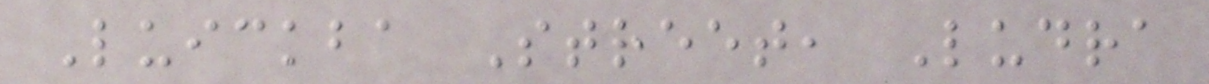Luickba Street, Ludra
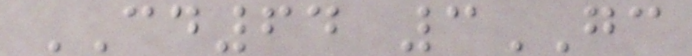CD64 3GC
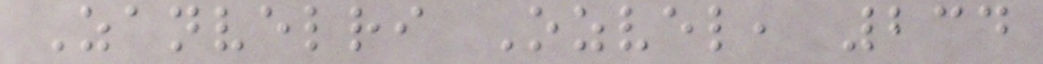Zanvelri Ozvel, 234
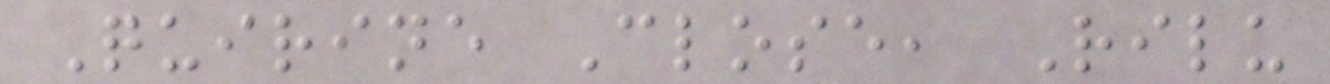Quirine Close, Rilu
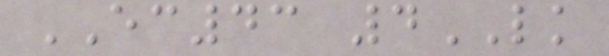EC43 4LK
